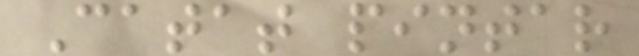Catat pintar
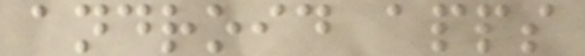android apps
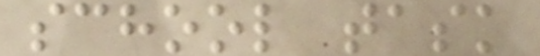school task
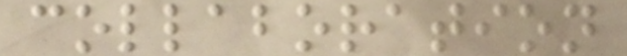collaboration
